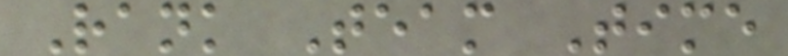Rank Team Time
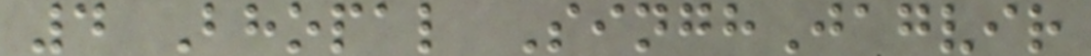4 Bhopal SinghJagvir
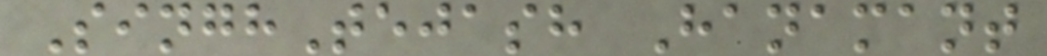SinghTejash Hanamant
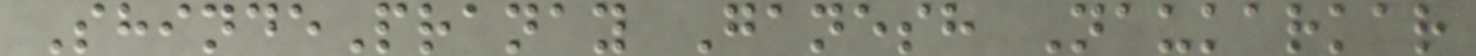ShindePranay Ganesh Naukarkar
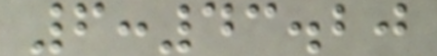6:43.20
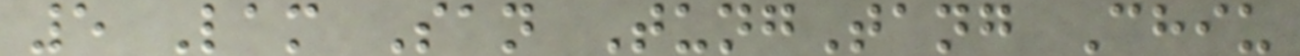5 Lam San TungTang Chiu
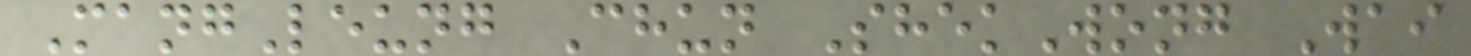MangLeung Chun ShekWong Wai
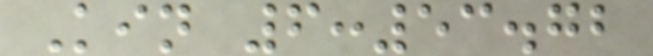Kin 6:53.72
